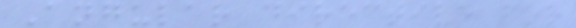Angular directive for
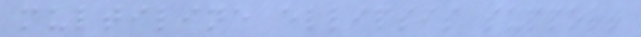multiline ellipsis support
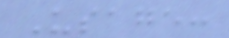Usage:
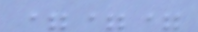===
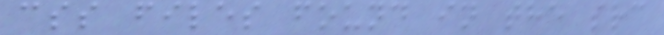css files found in the src
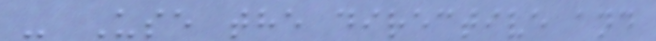- Use the directive and
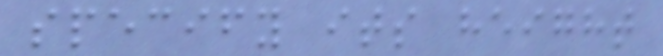specify its height
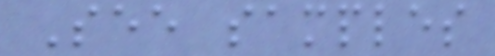See samples
